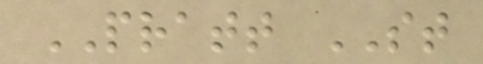PRATT ST
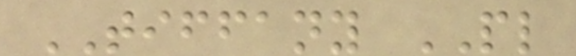TIFFANY PL
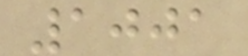1001
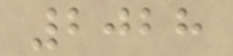2028
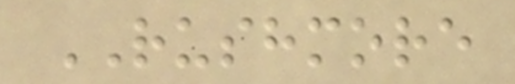RUSHMORE
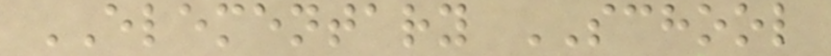ELEMENTARY SCHOOL
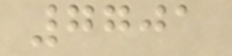7701
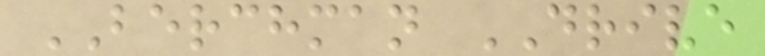BERCHMAN DRIVE
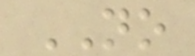NO
